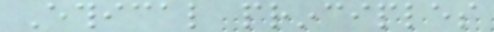Ethical principles
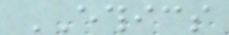ETHICS
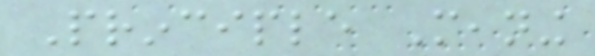Principle Meaning
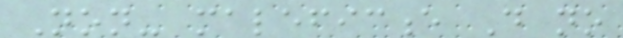Non- maleficence Do no
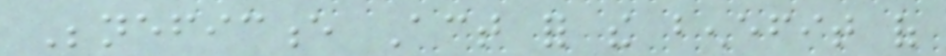Beneficence Act for the benefit of
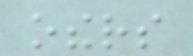others
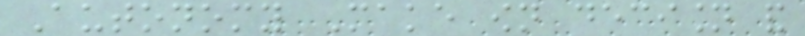Autonomy Make own decision and
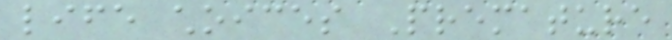life choices Premature
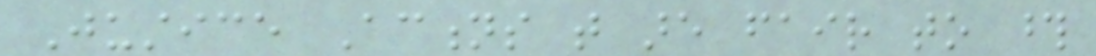Justice Actions that are fair to those
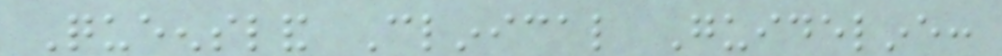Queensland Clinical Guideline:
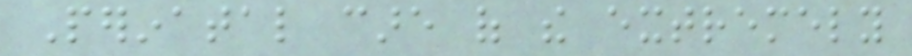Perinatal care of the extremely
